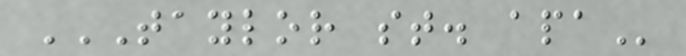TAYLOR ST. APA
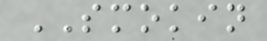SMOKIN
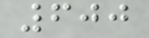600
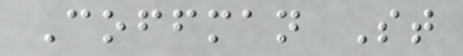Coffman St
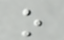o
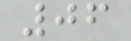06
